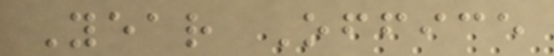Year Office
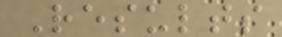Results
